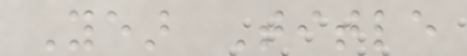Year Title
